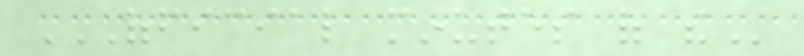OFFICIAL MINUTES OF THE
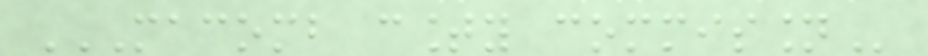MACOMB COUNTY COMMISSION
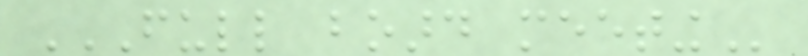FULL BOARD MEETING
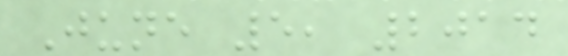June 5, 2014
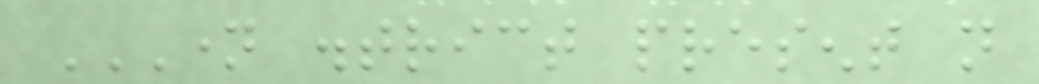NAME DISTRICT PRESENT NOT
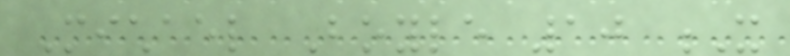Michael Boyle 10 X
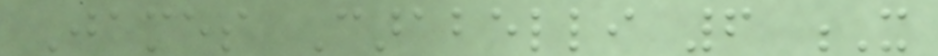James Carabelli 6 X
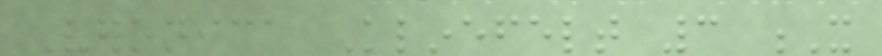Veronica Klinefelt 3 X
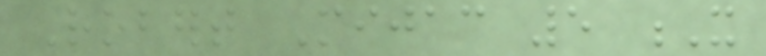Robert Mijac 5 X
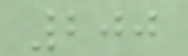200
